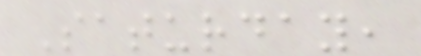Saturday,
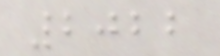2022
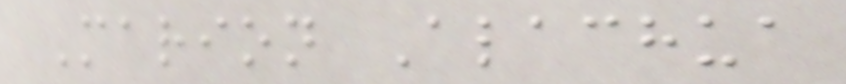Marion Alachua
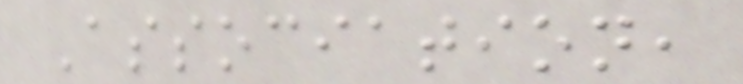Association,
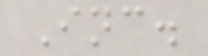Inc.
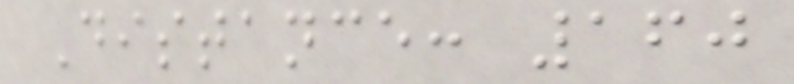Distance: 160
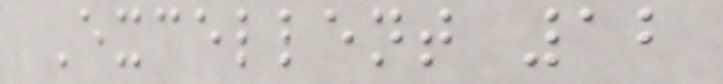Excellent 12
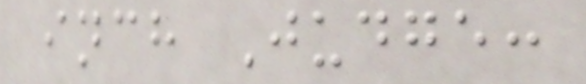inch Judge:
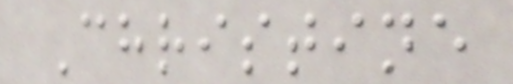Christine
